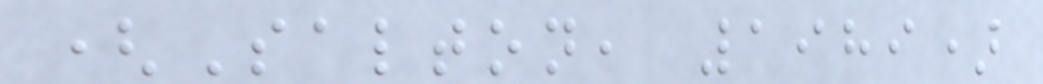(Salton, 1989)
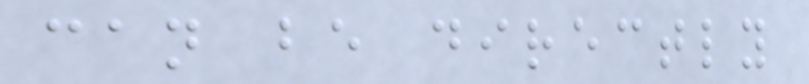can be directly
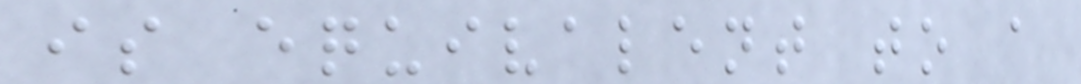is equivalent to a
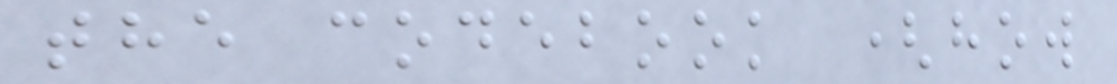the codebook (how
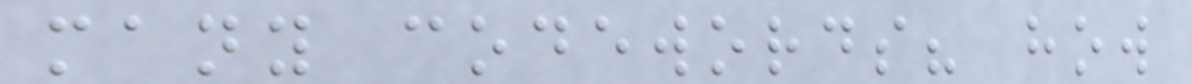many codewords? how
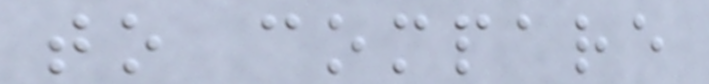to compare
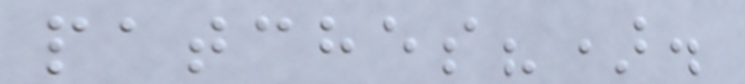patches?).
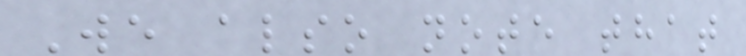We also note that
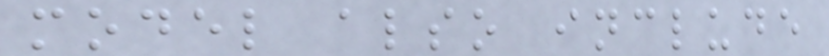model also include
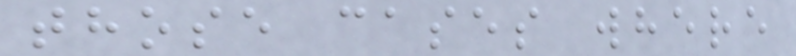those cases where
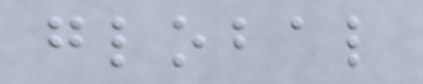global
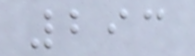293
